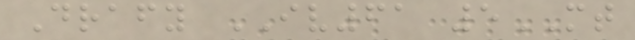Drafy IV61 5MT
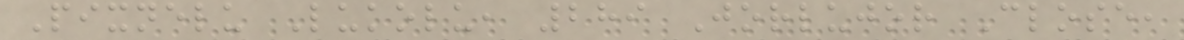Pixnelu Lukolu, 289 Jorlujor Close,
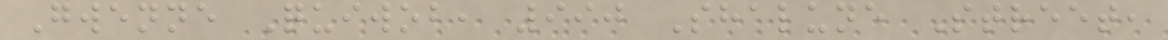Gwenne Quiwob, 990 Shalune Street,
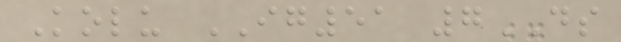Kolu IG51 7DS
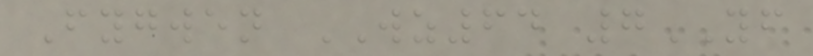Fygwen WZ64 7YF
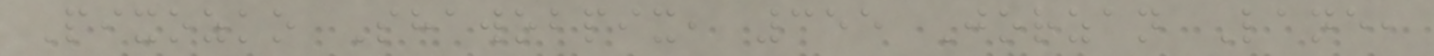Pixozko Shawobpix, 355 Jorzan Lane,
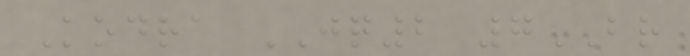Kodra JQ2 7BR
